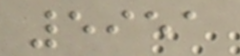5951
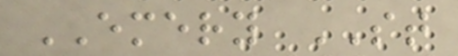EMERY ST
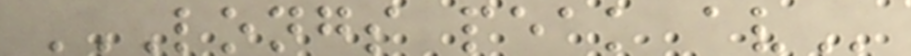LONGS PEAK AV
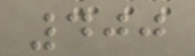400
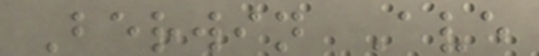Berwin Ave
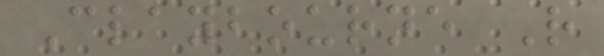Claybourne R
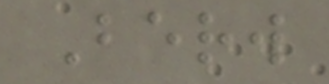Berw
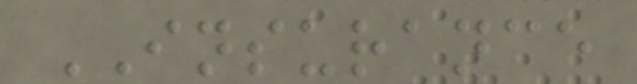INSURANCE
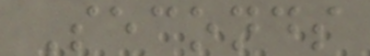Seconds
